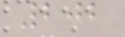202
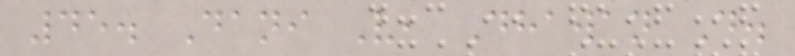45. Dani V, Dhawan D.
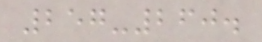257-260.
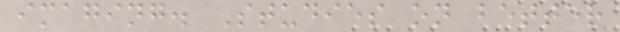imaging. Studies on better
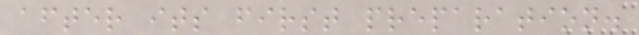after its first preparation.
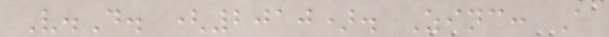V.D. (2010). Zinc: A
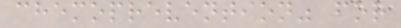chemoprevention" for
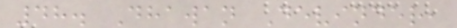48. Dhawan Devinder,
